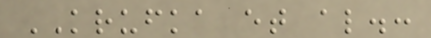KRUFKA et al.:
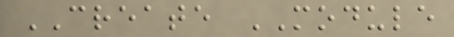CREATE MODULE
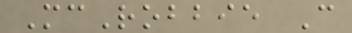McRobbie C
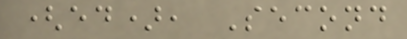(ed), Second
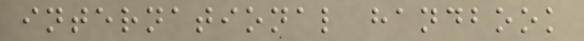international handbook
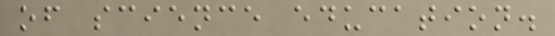of science education.
